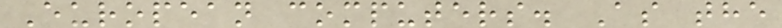European computers. As the
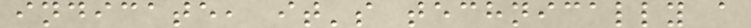indicate, it's technically a
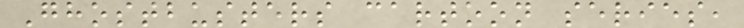Ghostbusters cartoon series,
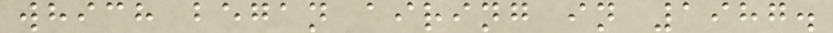which began airing in 1987.
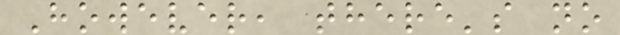However, there's no
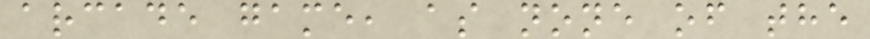arcade game, as none of the
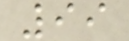99
